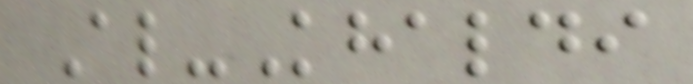Al-Khaldi
